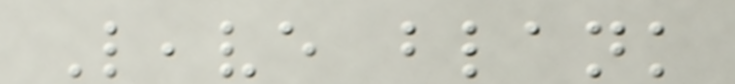Leave blank
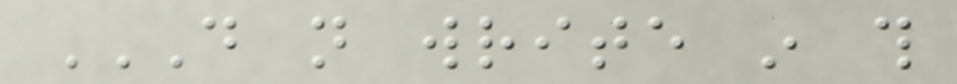DO NOT WRITE IN THIS
